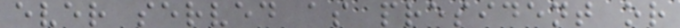ever served as president or
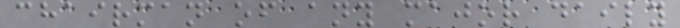chairman of any major daily
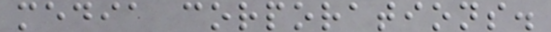media corporations.
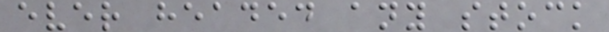ever headed any stock
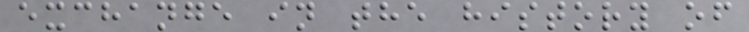exchange in the history of
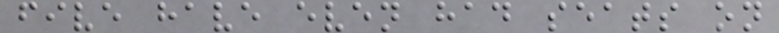five have even had seats on
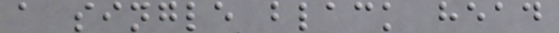a single black head
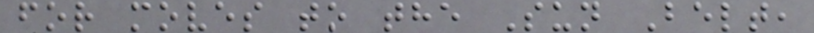for moves to the Sun Belt,
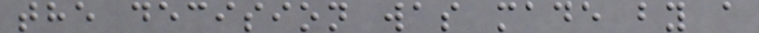the decision was made by a
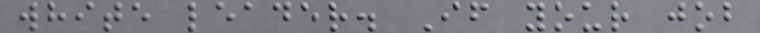white leader. If your job
